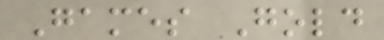Games Gold
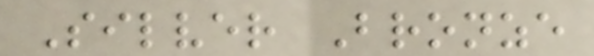Silver Bronze
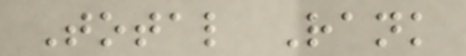Total Rank
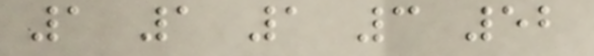1 1 1 3 52
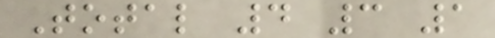Total 4 3 1
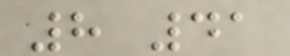8 41
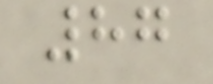87
